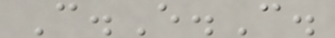C.E.C.
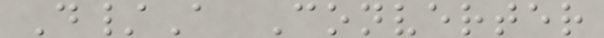D/A Converter
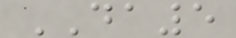DA5
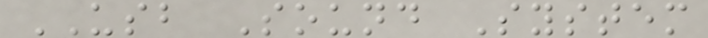USB Sound System
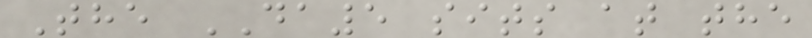The DA5 sits at the
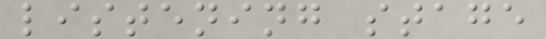listening stage
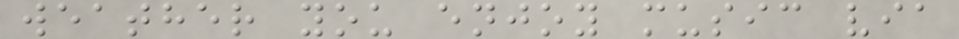weather you enjoy music via
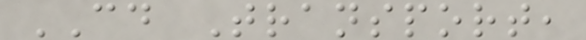CD Transport,
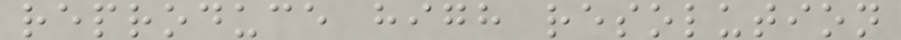reproduce high resolution
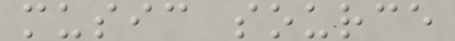music source
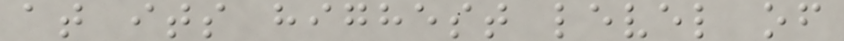at its highest level of
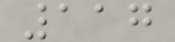117
